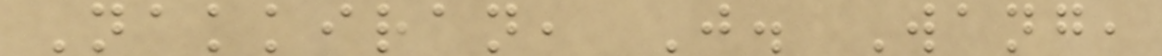Nakkiran, J. Wang,
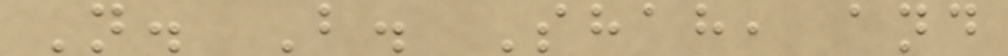N. B. Shah, and
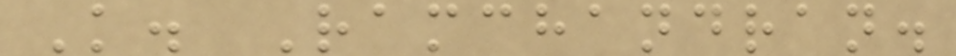K. Ramchandran.
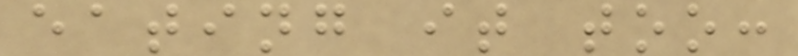eating it too:
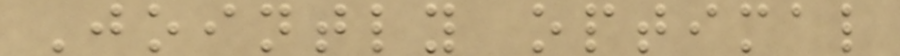Jointly optimal
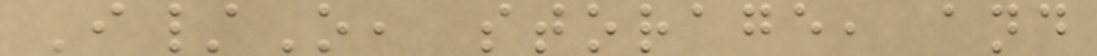I/O, storage, and
